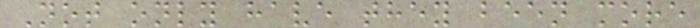Not only have they been more
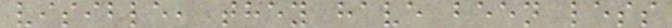visible, they have been less
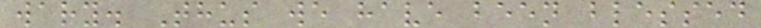wary. Thus we have been blessed
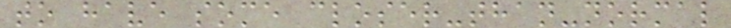to have some closer-than-normal
